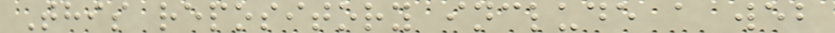This repository include a web
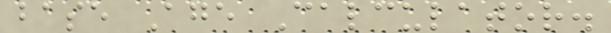base Age Calculator.
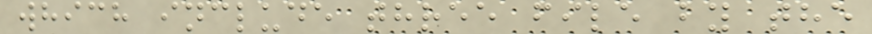which include three file by the
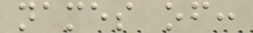names of:
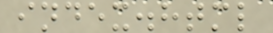index.html
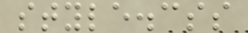style.css
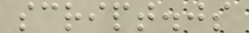script.js
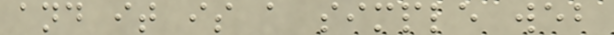and it is a simple web
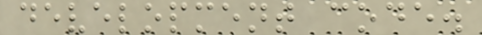development code.
